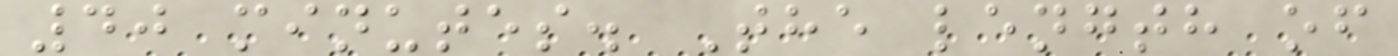40 minutes. The length of
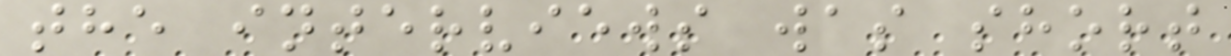the interviews was short
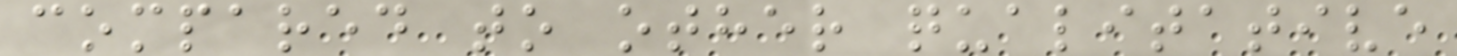compared to other qualitative
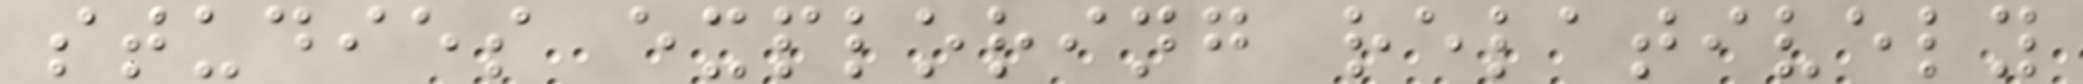studies exploring relatively
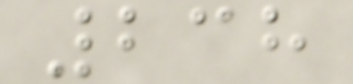238
